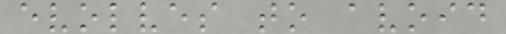evolves to avoid
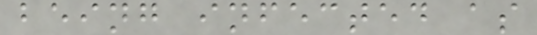being infected as
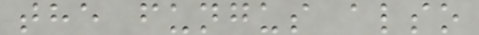the fungus also
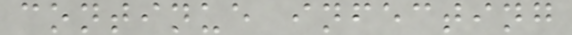continue infecting
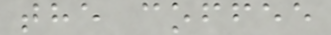the coffee
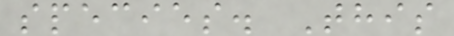species. This
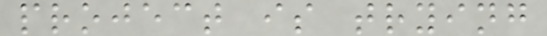project is trying
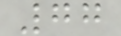77
